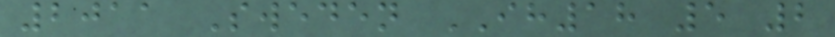2011 Sweden IH18 5 2
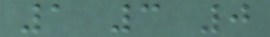1 3 0
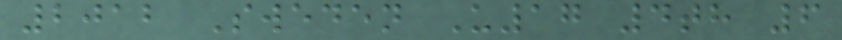2012 Sweden U17 4th 6
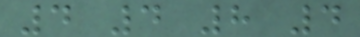4 4 8 4
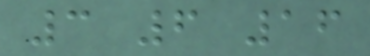3 6 16
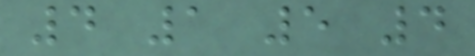4 1 5 4
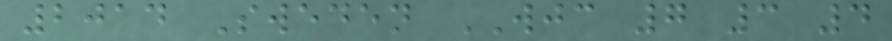2014 Sweden WJC 7 3 4
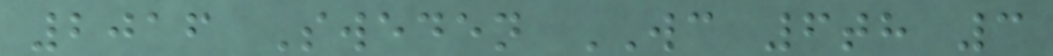2016 Sweden WC 6th 3
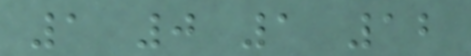1 0 1 12
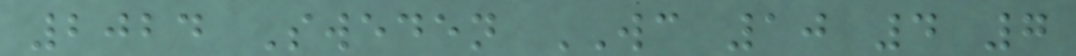2024 Sweden WC 10 4 7
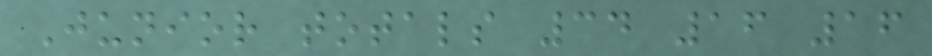Junior totals 34 16 16
